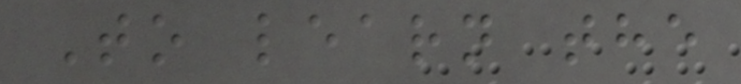To learn the
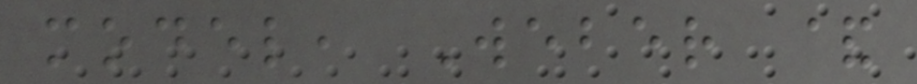model, Weber &
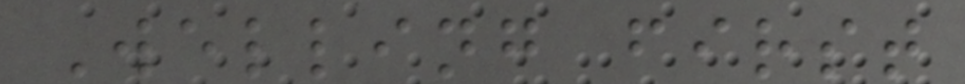Welling first
